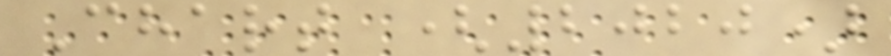Chart (2020)
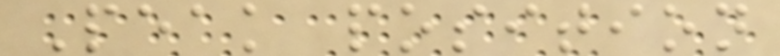Peak position
